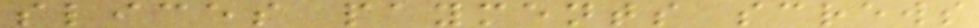slices payments screws
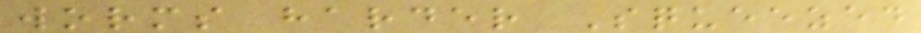worms harder Squeezed
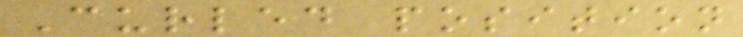Curled position
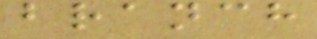branch
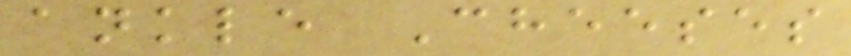ankle Cheeses
